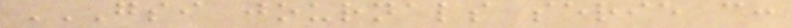GSI JOURNALS SERIE C:
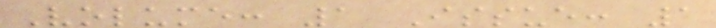Volume: 1 Issue: 1
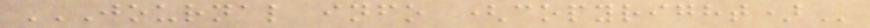JOURNAL INFO (COPYRIGHT)
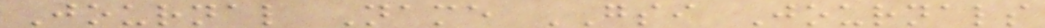Journal Name GSI Journals
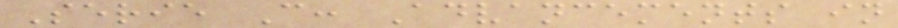Serie C: Advancements in
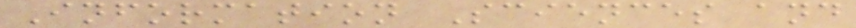Information Sciences and
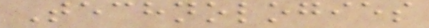Technologies
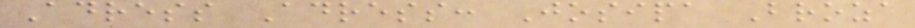Adress Adress: Josipa Broza
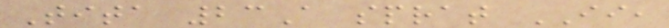Tita 23A sprat II,
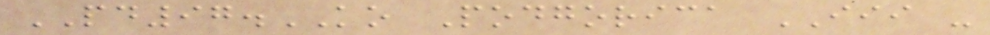PD97.KO Podgorica III -
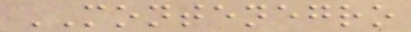MONTENEGRO
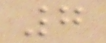7
